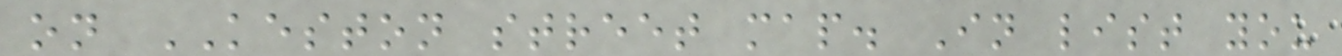on KESTON street map. In list you
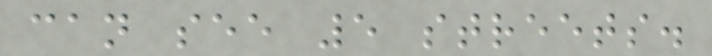can see 5 streets.
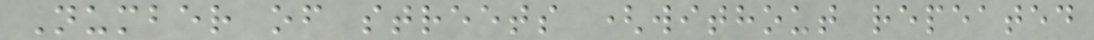Number of streets (without repeated
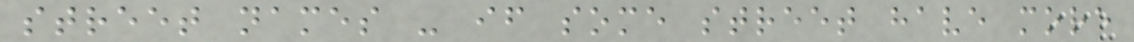street names - if some street have more
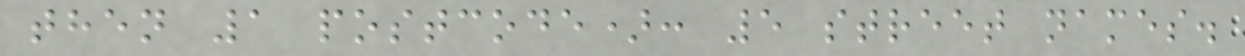then 1 postcode): 5 street names.
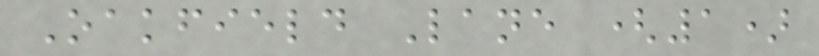Oakfield Lane (1)
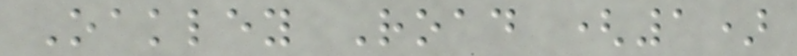Oakley Road (1)
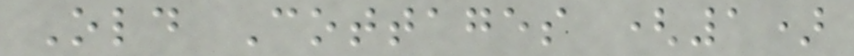Old Cottages (1)
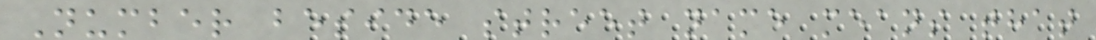Number beside street name means that
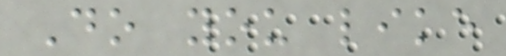Do you like
